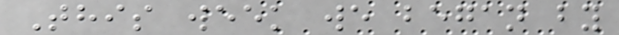This week we began by
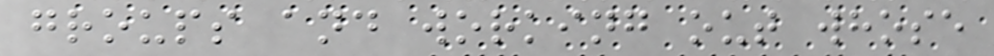groups and working out whose
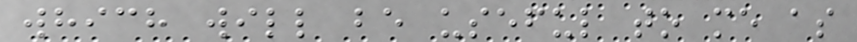which will be useful to me as
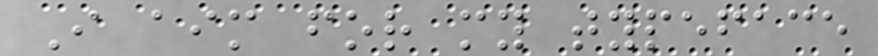I aim for my typeface
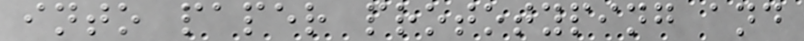into paper prototyping and
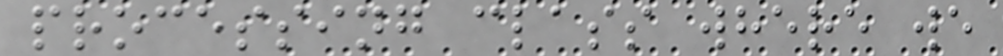processing class where we
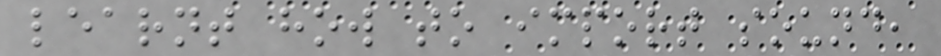learnt how to import sound,
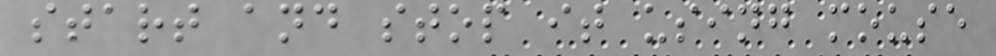start and stop it using mouse
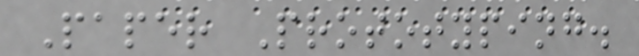Paper Prototyping.
